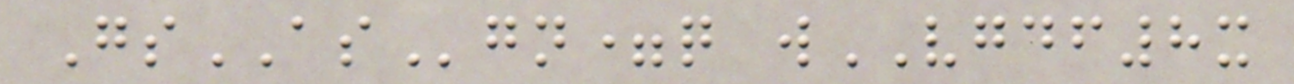GsASgn=q wVGDF8x
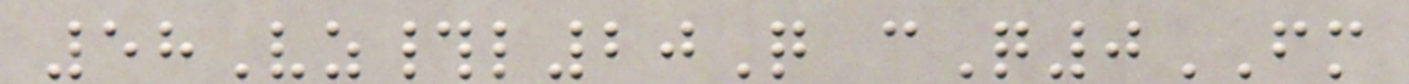58Vz#l20Q cQ0FM
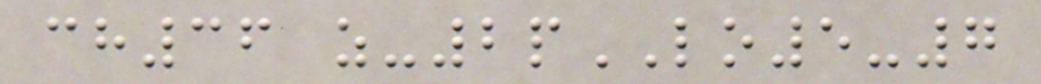ch36 z-2pLO5-7
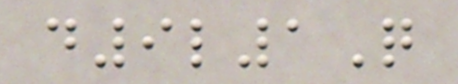d9l1Q
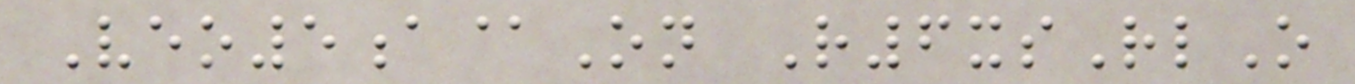Veo5a@On R6xsRlO
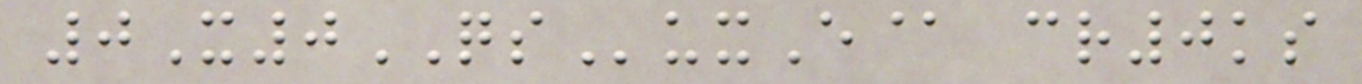0X0QSuxE@ cr0ks
